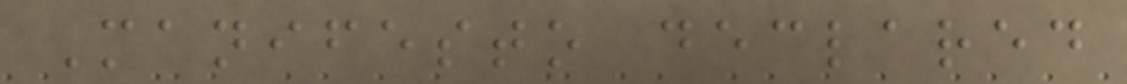Manifesto declared
